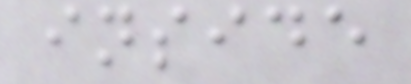inside
